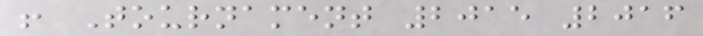! Tournament 2015 2016
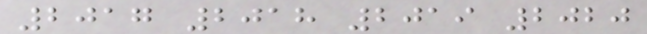2017 2018 2019 2020
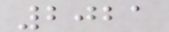2021
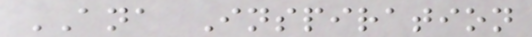ANA Inspiration
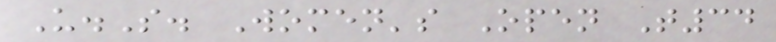U.S. Women's Open T34
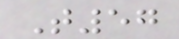T57
